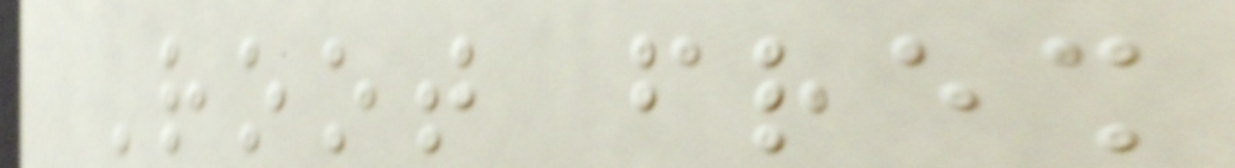Root fresh
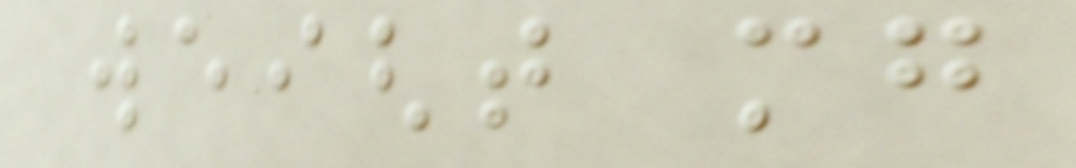weight mg
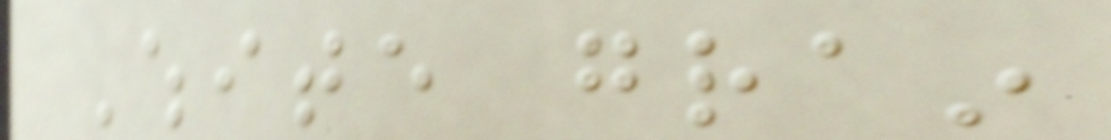White grain
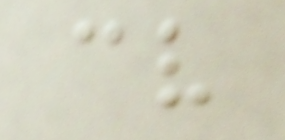cv
